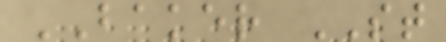BAKER ST
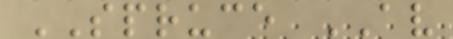SPRUCE AV
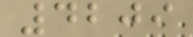4209
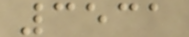3531
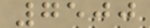7500
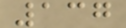137
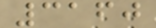3160
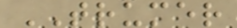TRUMER
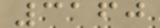3160
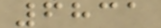6831
